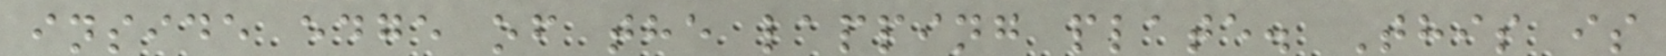inside edge of the lapping plate. This is
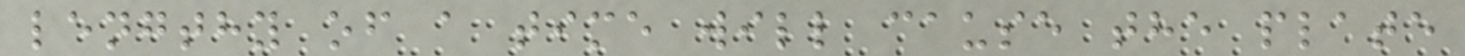lengthy of a time will cause the plate
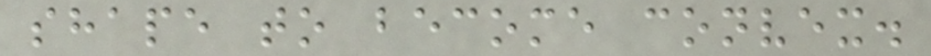shape to become convex.
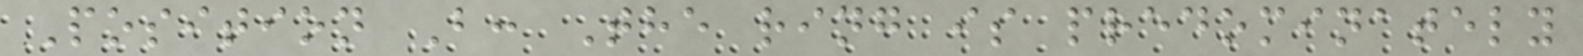Position B: The ring is predominately
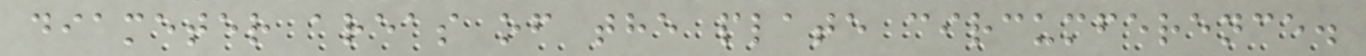diameter areas of the plate circumference.
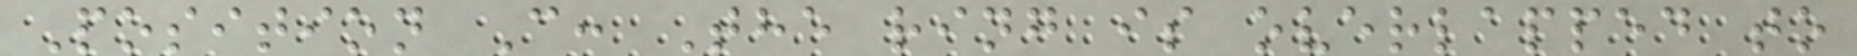Position C: The ring is overlapped to
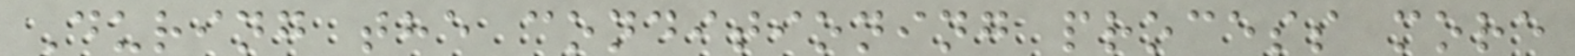During the conditioning process more
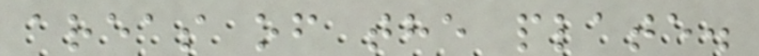areas of the plate.
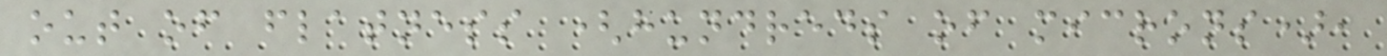out of flatness (hundreds of microns),
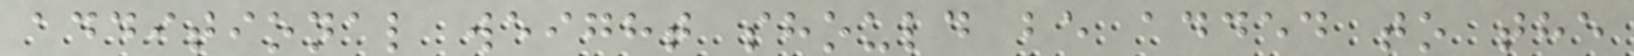additional weight should be added to the
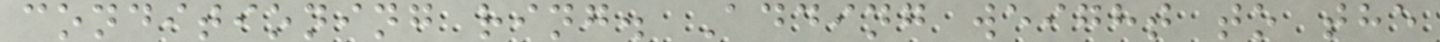conditioning ring. Adding weight to the
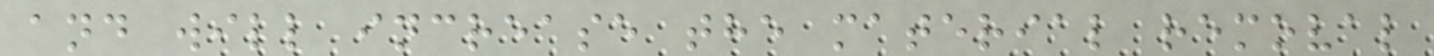and will increase the material removal
